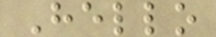Hello
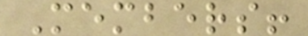Members!
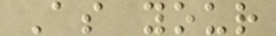As your
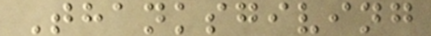Thanksgiving
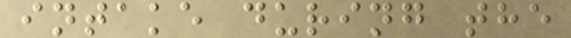intake during the
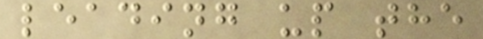leading up the
